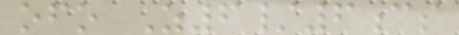ofo Z6/6cs
